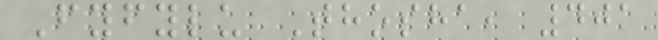Fyfylu Thosha, 401
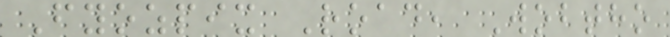Fyozpix Road, Wobtho
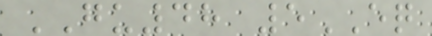GU48 5EQ
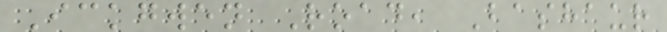Ickgwen Road, Bashaur
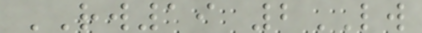RW19 2LW
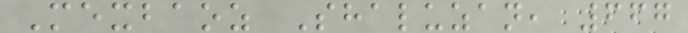Mexbaoz Shaluzan, 667
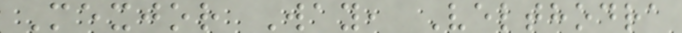Mexjor Way, Velthodra
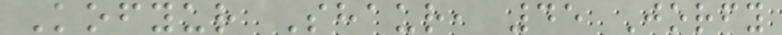Kofyur Shaur, 45 Jorfy
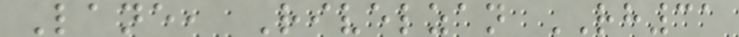Lane, Rivelzan RH31
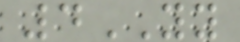4YY
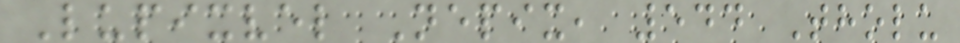Lupixvel Nepix, 544 Tholu
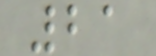21
